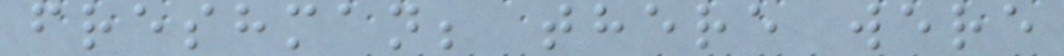freshman; there were
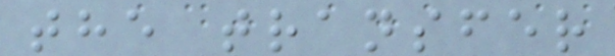the transfer
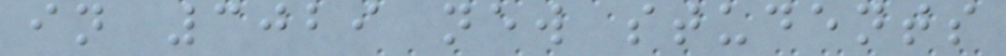in 3029 new students
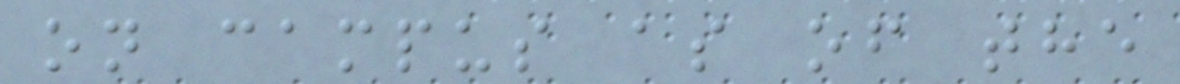on campus as of the
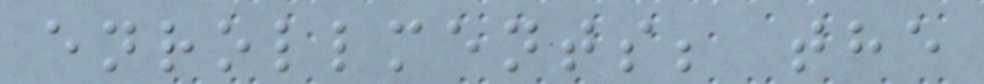enrollments; the
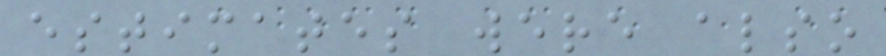estimates were also
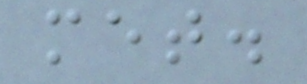met.
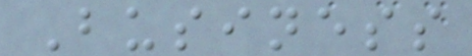Business
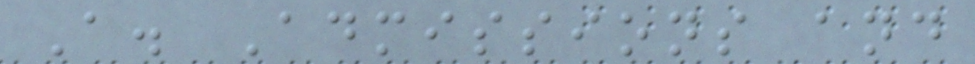A. Admissions and
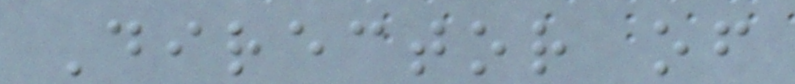Director of
